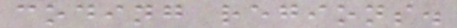coding regions.
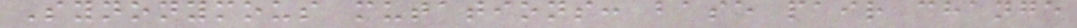Synonymous mutations: base pair change
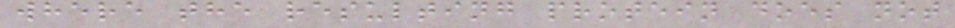where the resulting protein does not
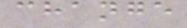change
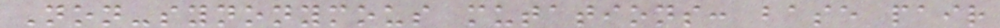Non-synonymous mutations: base pair
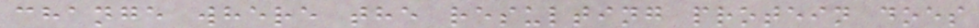change where the resulting protein does
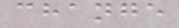change
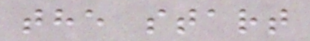the start
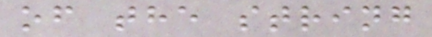of the string
